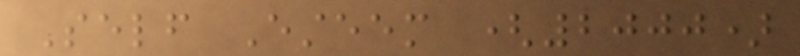Self Esteem (2000)
